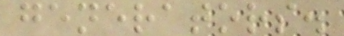generators.
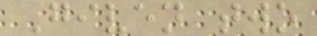Given two
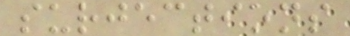surjections
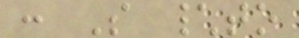: S \to
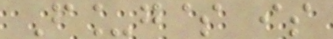F_g$ is
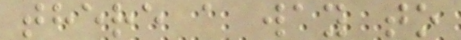there a way to
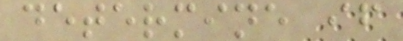determine if
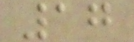17
